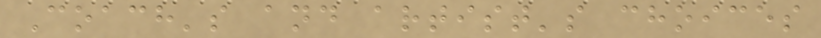Coach's and artist's choices
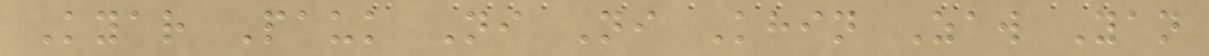Kyar Pauk Ni Ni Khin Zaw Yan
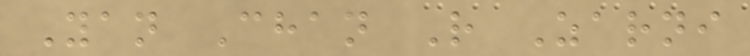Yan Chan R Zarni
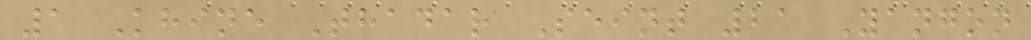1 Khine Thadar Seint 21 Yangon
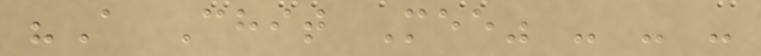"A Chit Mee" - - -
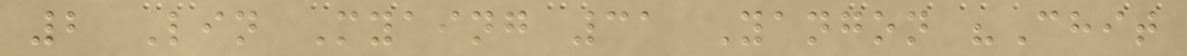2 Lin Myaing 31 Yangon "Chit
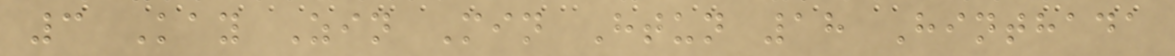3 Kay Zin Min Htun 18 Hinthada
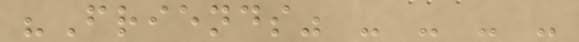"Friends" - - - -
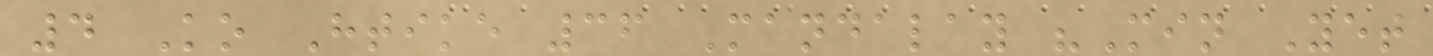4 Ko Htike 36 Mandalay "Min Yet
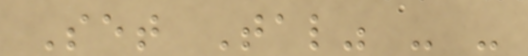Set Tal" - -
